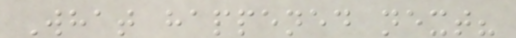What happened next?
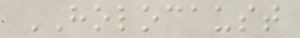HOLOCAUST
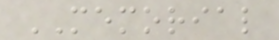MEMORIAL
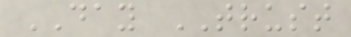DAY TRUST
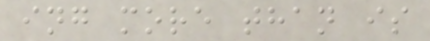ing more than is
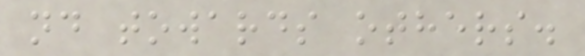nd towards others.
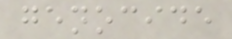genocide
